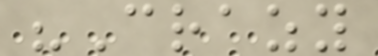"Crazy
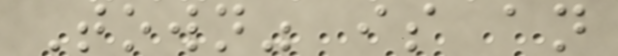Town" is an
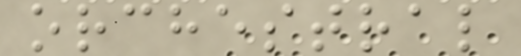orchestral
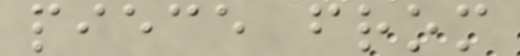piece from
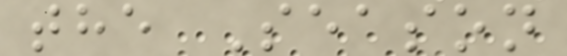the Season
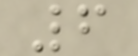6
